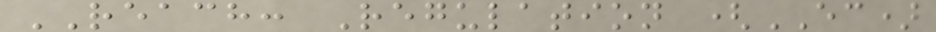REACH: Regulation (EC)
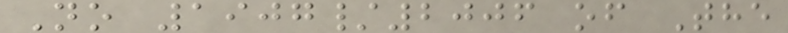No 1907/2006 of The
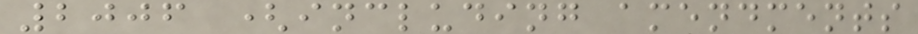2006 (including amendments
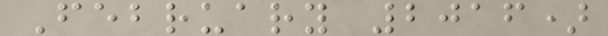February 2016)
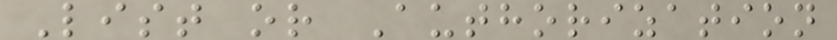List or Authorization
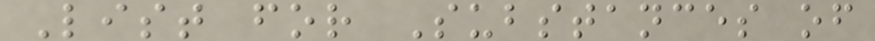List for Substances of
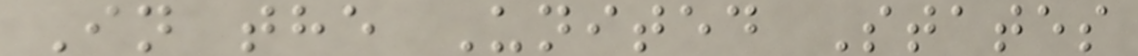In the United States
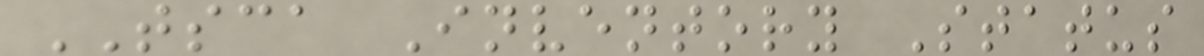TSCA Inventory Status
